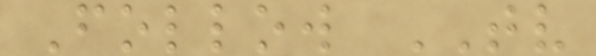Follow TV
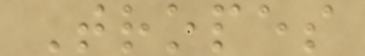Tropes
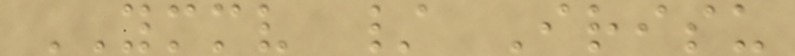YMMV / Irisu
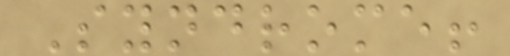Syndrome!
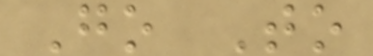Go To
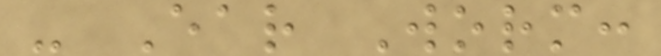- Ear Worm:
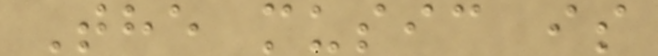The music is
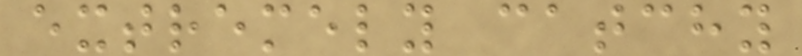extremely catchy
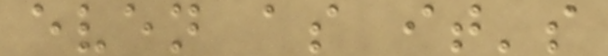even as it's
